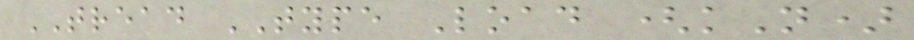TREAD TYPE Load (kN)
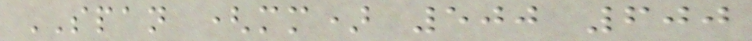SPAN (mm) 500 600
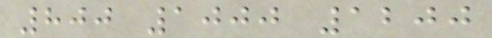800 1000 1200
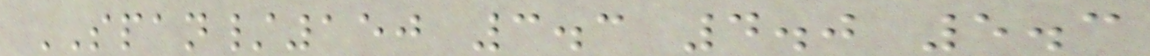SPAN/150 3.3 4.0 5.3
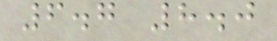6.7 8.0
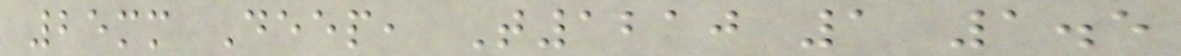25mm Deep, T1210 1 1.5
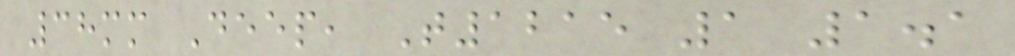38mm Deep, T1215 1 1.1
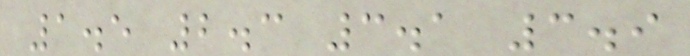1.5 2.3 3.1 3.9
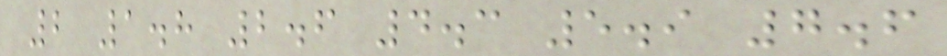2 1.8 2.6 4.3 5.9 7.6
